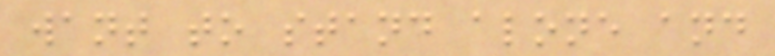want to stand alone and
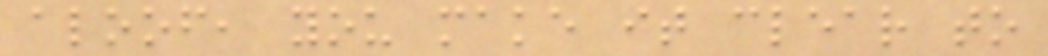aloof, you make it clear to
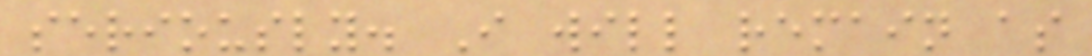seriously. I will remain as
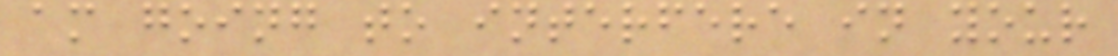am going to interfere in your
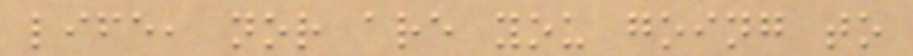life, nor are you going to
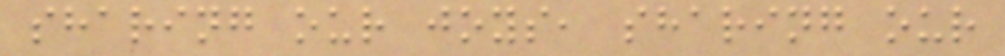sharing our joys, sharing our
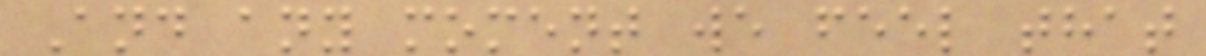And any moment we feel that
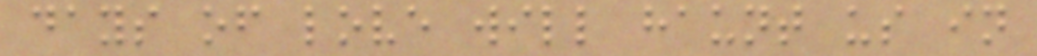days of love will haunt us in
